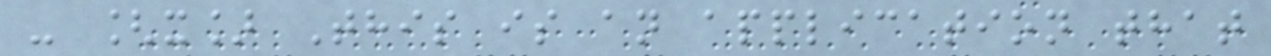- [x] This is an application that
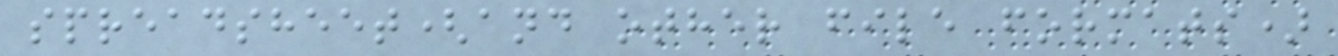spreadsheet(and other file formats)
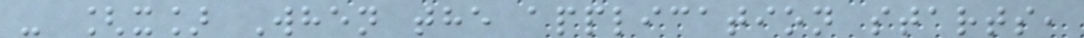- [x] When the application starts,
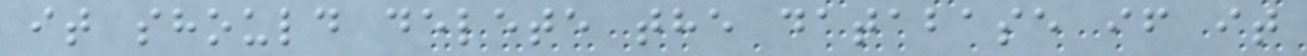it should delete the database if it
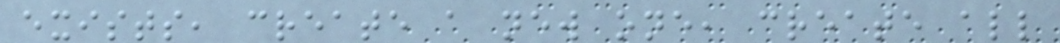exists, create a new one, create all
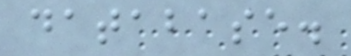database.
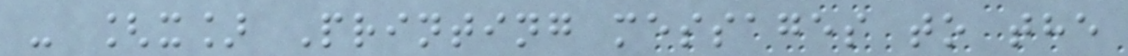- [x] Printing messages to the
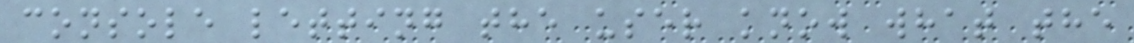console letting the user know what the
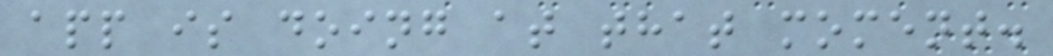app is doing at that moment.
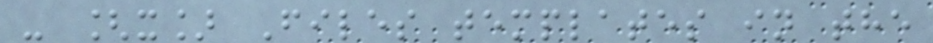- [x] Files templates in the
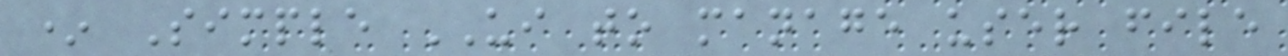* Simple UI to manage user file
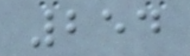254
